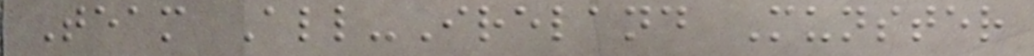Team All-Ireland Munster
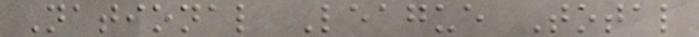National League Total
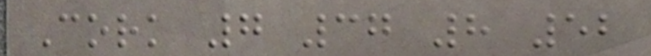Cork 7 37 8 52
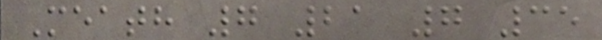Meath 7 21 7 35
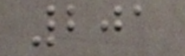201
